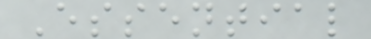Essential
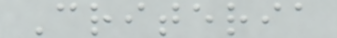Criteria
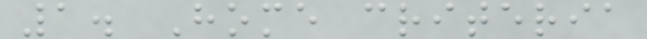1. Home criteria
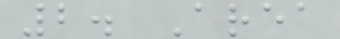2. Area
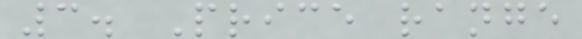3. Price range
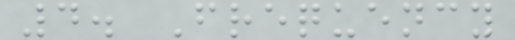4. Frequency
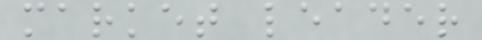market leader
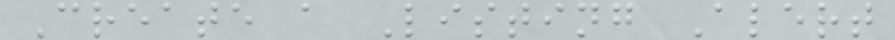Create a Listing Alert
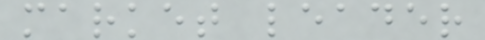market leader
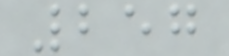257
